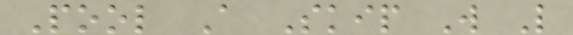Pool A Skip W L
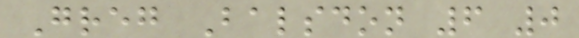Greg Balsdon 6 0
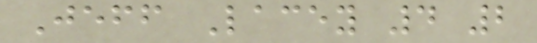Jeff Lacey 4 2
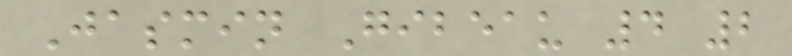Jasmin Gibeau 4 2
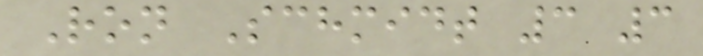Ron Schmidt 3 3
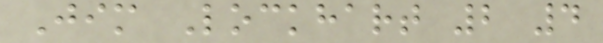Jim Lockhart 2 4
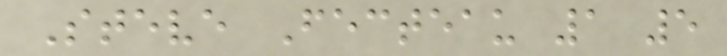Steve Fecteau 1 5
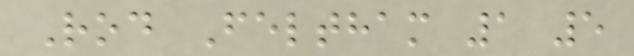Rod Feltham 1 5
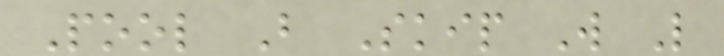Pool B Skip W L
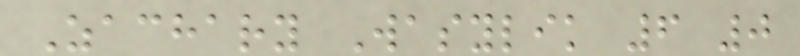Zachary Wasylik 6 0
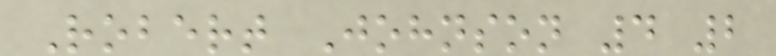Robert Johnson 4 2
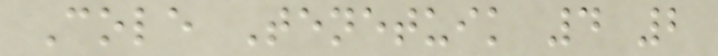Cole Tenetuik 4 2
